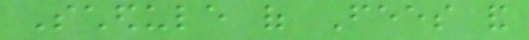Schedule of Fees and
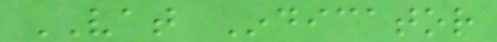VAT Indicator
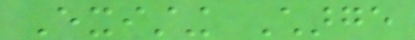Existing Charge
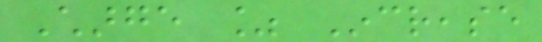Charge % Increase
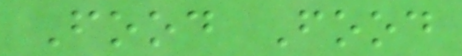Food Food
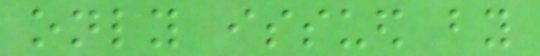only issued by
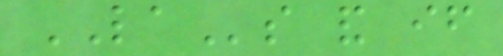LAs and if
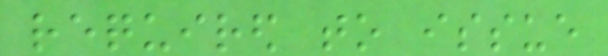required to issue
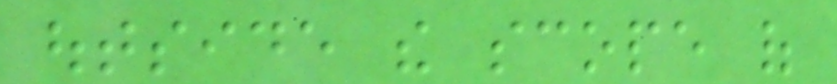outside the scope of
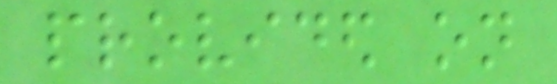provided on
